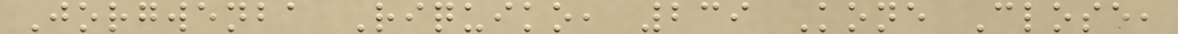Jorgwenba Riquiko, 239 Kone Close,
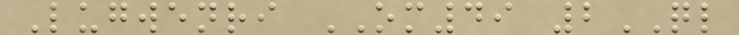Lugwenri OM49 2QL
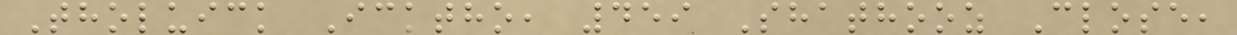Tholuick Icktho, 459 Shathooz Close,
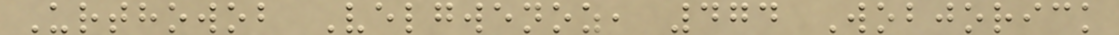Urthowob Velgwenoz, 474 Wobjorick
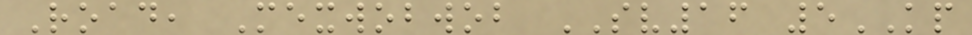Road, Mexwobwob SV16 5KP
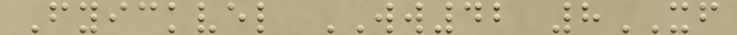Fyickvel WW42 8XF
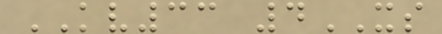KV33 4XS
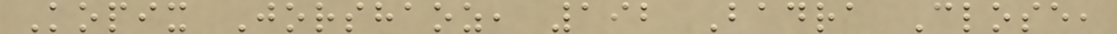Kopix Jorshaoz, 192 Badra Close,
